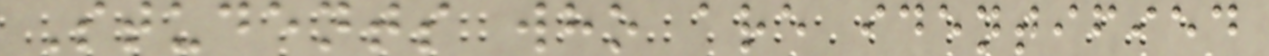Students who are identified
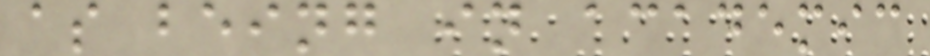as being in academic
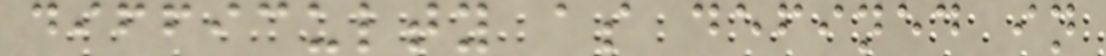difficulty as defined in
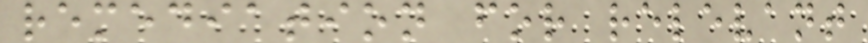remediation for relevant
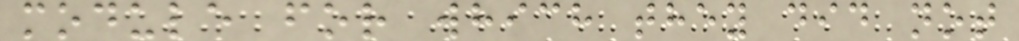module for which they did not
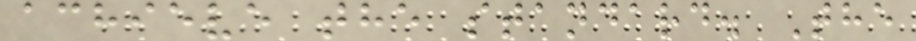achieve the standard. The
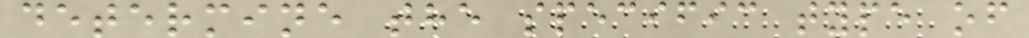determine the specific type of
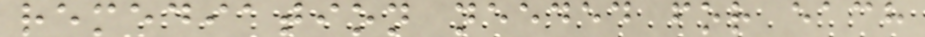remediation needed for each
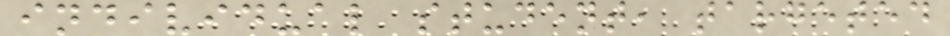individual student, targeted
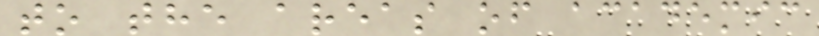to the areas of academic
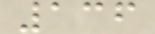136
